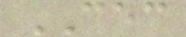CEC
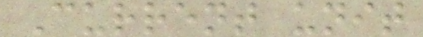Current unit
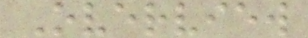Overview
